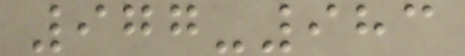977-983
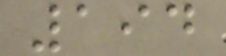194
